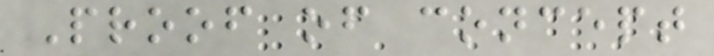Proof of concept
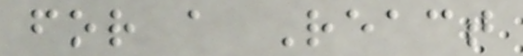for a React
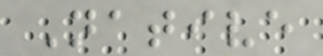Native
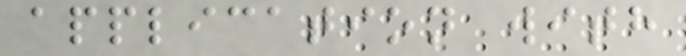application with
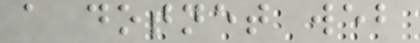a dotnet web
